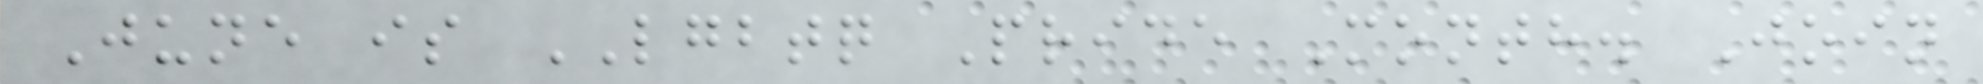June is LGBTQ Pride Month. Join
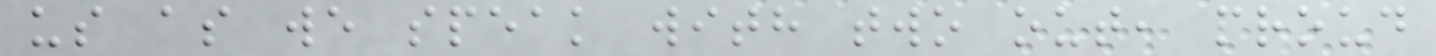us as we speak with two out, proud
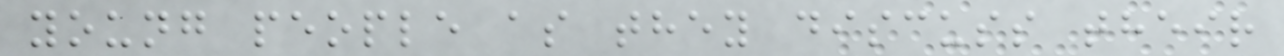young people as they discuss their
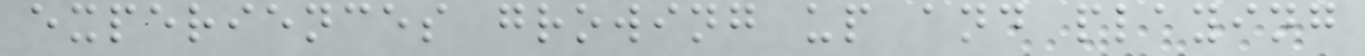experiences growing up and playing
